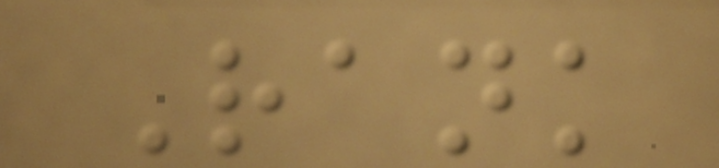Rank
